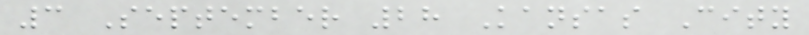3 September 28 Kansas City
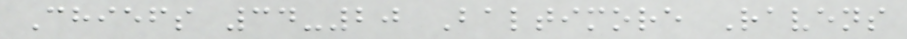Chiefs 34-20 Baltimore Ravens
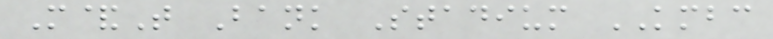M&T Bank Stadium KMBC
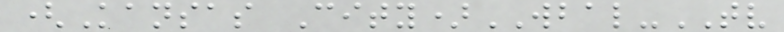(Kansas City)WBAL-TV
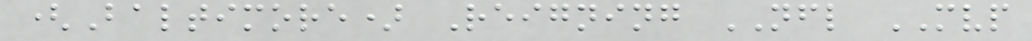(Baltimore) Reigning NFL MVP
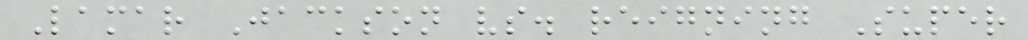Lamar Jackson vs. reigning Super
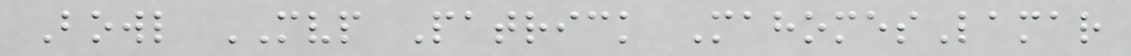Bowl MVP Patrick MahomesLamar
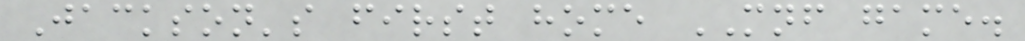Jackson's first home MNF game.
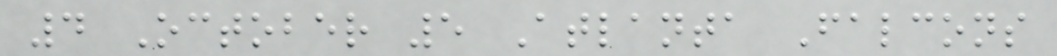4 October 5 Atlanta Falcons
